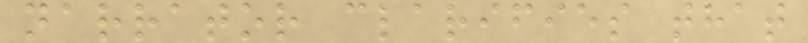narrator clarifies that
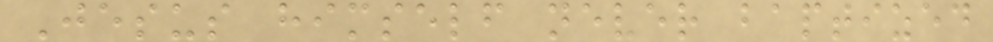Jesus himself never baptized
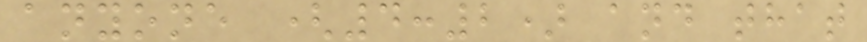anyone (4:2) and that
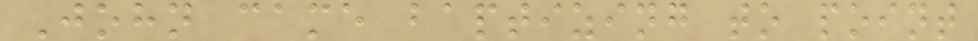John came baptizing to point
